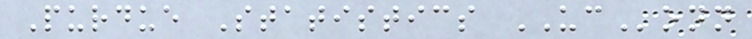Purdue Statistics UConn
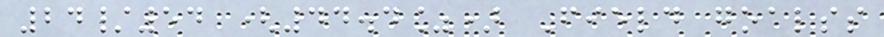24/54 (44.4%) Field goalss
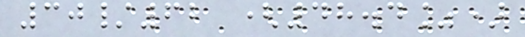30/62 (48.4%)
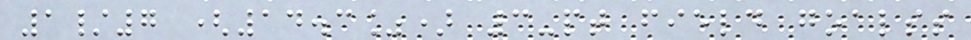1/7 (14.3%) 3-pt field goalss
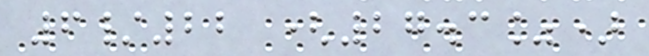6/22 (27.3%)
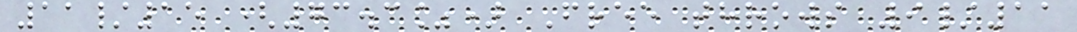11/15 (73.3%) Free throws 9/11
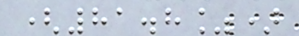(81.8%)
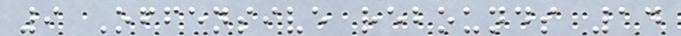9 Offensive rebounds 14
